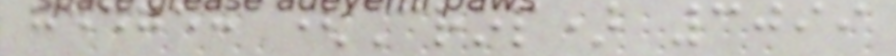hedge: (Crop) 3099
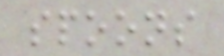spoons
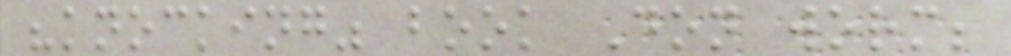"knocking" book Don worm;
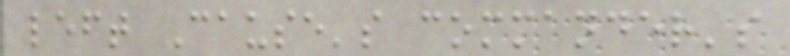left Cause's commander's
